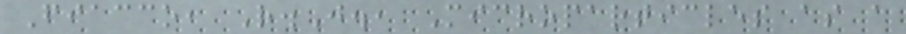Fiacco, R.J., Microparticles as a
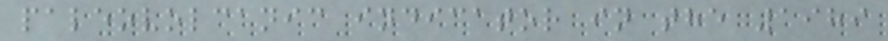paleovolcanic indicator in the 1989
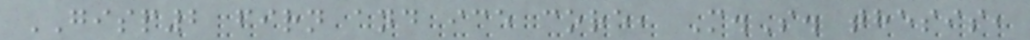GISP2 firn and ice core, M.S. thesis,
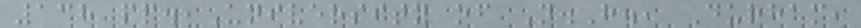138 pp.,University of N.H., Durham,
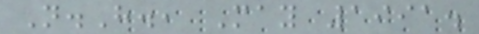N.H., May 1991.
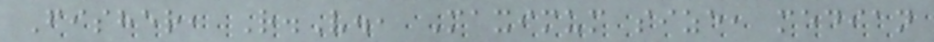Fisher, R.V., Maximum size, median
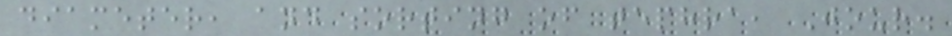diameter, and sorting of tephra, Jour.
